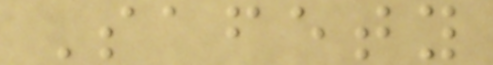Safety
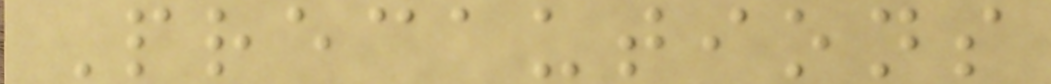Precautions
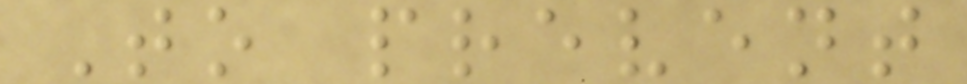To prevent
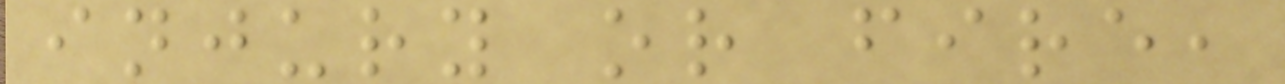injury or fire,
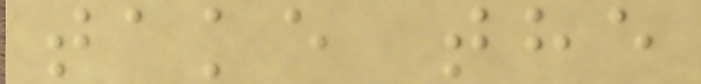take the
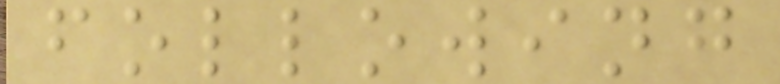following
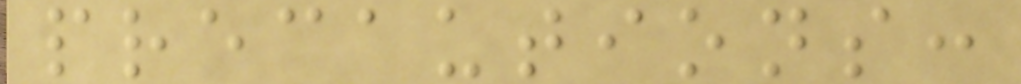precautions:
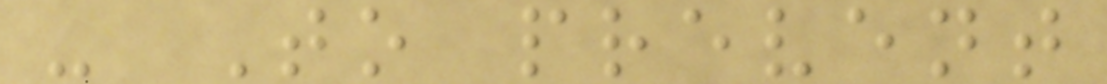- To prevent
